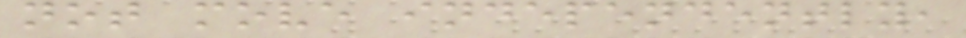not move independently,
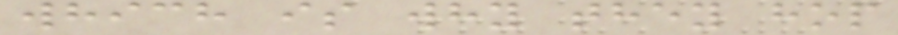which is why they hop
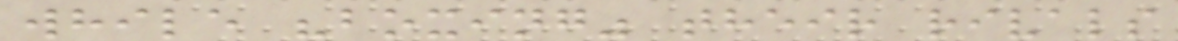while "boxing" their rivals
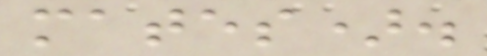mates).
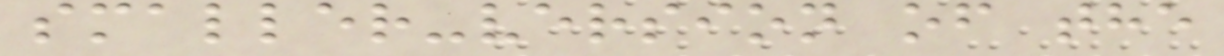smaller-version of the
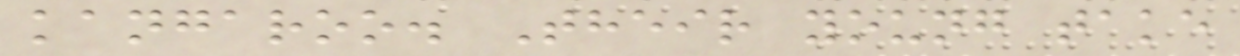kangaroo. Their young take
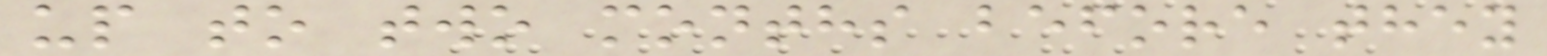up to two months before they
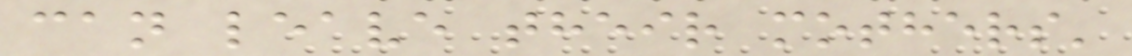can leave their mothers'
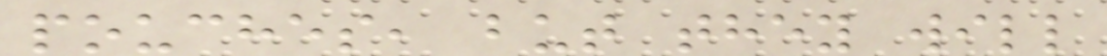pouches, but they will
